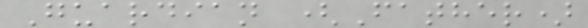Guardian (Father)
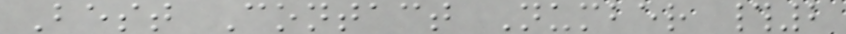Best Contact Number #2
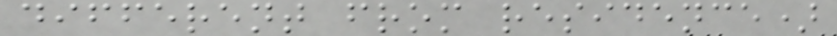different from residence)
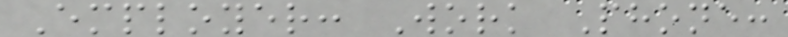Employer: Work Phone:
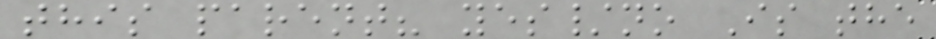this parent? yes/no Is the
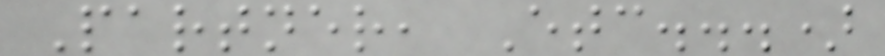Partner, Etc...)
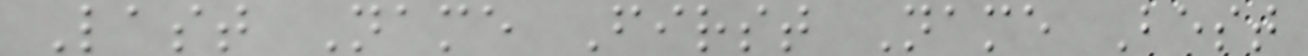Last Name First Name Best
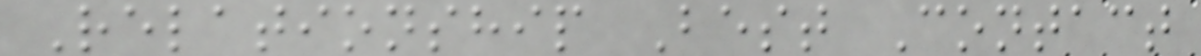Relationship Best Contact
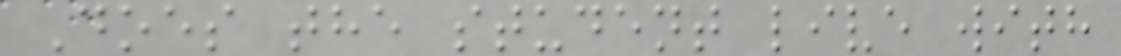Does the student live with
